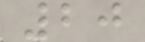20
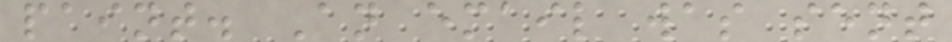paint. An email was sent
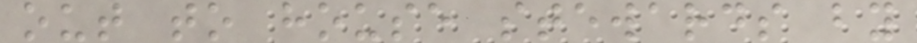out to house stewards by
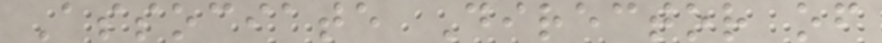Associate Director of
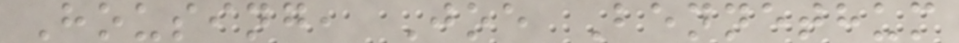Housing, Joe Bennethum
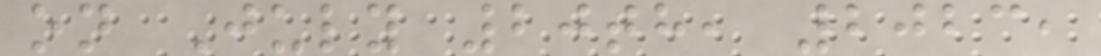on July 20th, 2023,
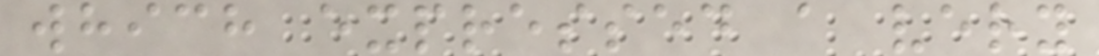which expressed a very
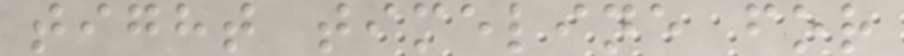tight timeline for
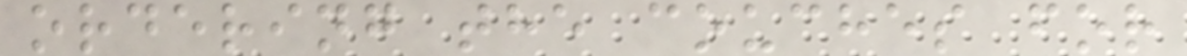ordering the couches for
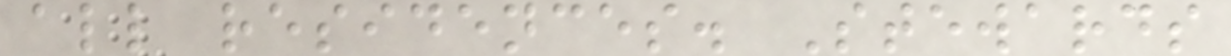all residences. Stewards
